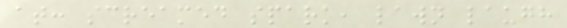at: screamed spark, lawn laugh
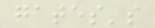gates's
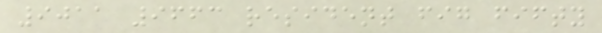9011 9663 resident fig fifty
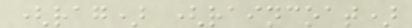(rag) (raincoat)
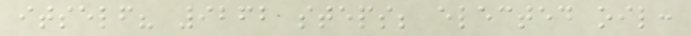itself? 9262 steps; elected oil:
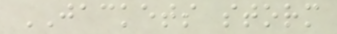JACKETS storm
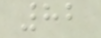82
